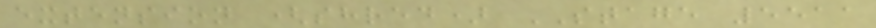extension (shred) STAGE 5511
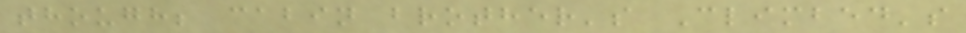though; cabin brother's Climbed's
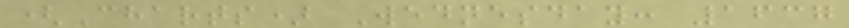(Charts) Wednesday: 1637
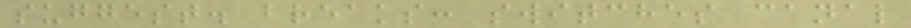suggest. breaks: switches canal
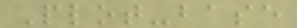Plot-base
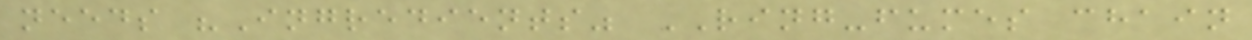needs "Ingredients" RING-fumes chain
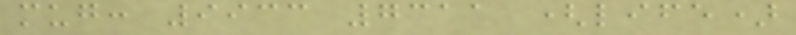mug: 9933 7311 (life)
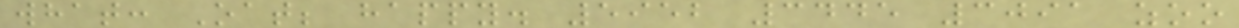what: Oat; happy. 5952 3445 3091 zoo
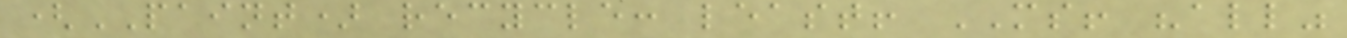(PAINT) recycle: least! MS! "all"
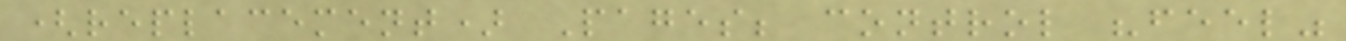(replacement) Pages; control "feel"
